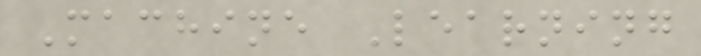Machine Learning
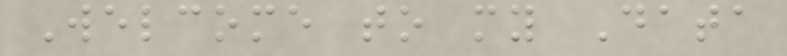Welcome to my Data
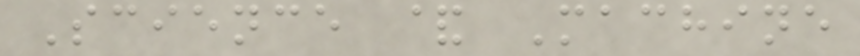Science & Machine
